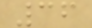36
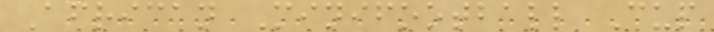African Minifootball Cup
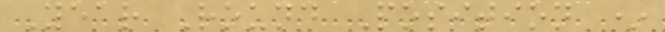Year Round Position *
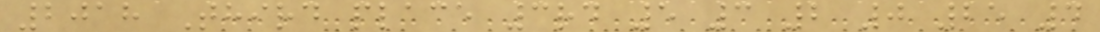2018 Third place 3rd 5 3 2 0 25 4
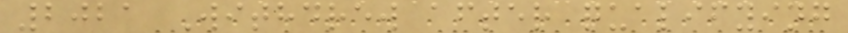2021 Withdrew after qualifying
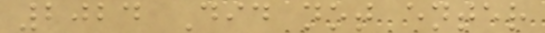2024 Did not enter
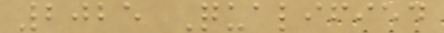2025 Qualified
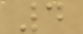4
